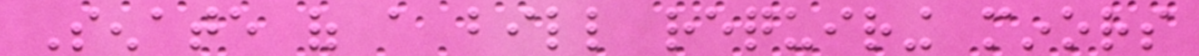Senate of a bill requiring minors
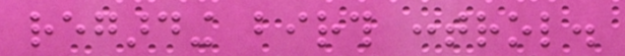regarding birth control.
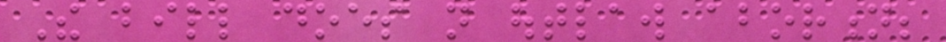The bill does not outlaw abortion;
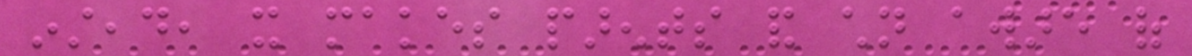instead, it makes parents and children aware of
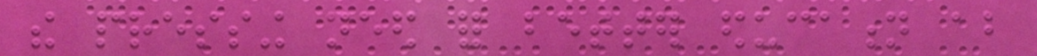the pressing need for better education about
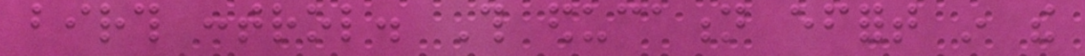birth control. This education effort in the
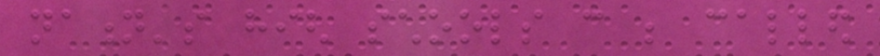nation's high schools can be called
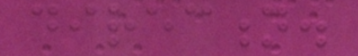direction.
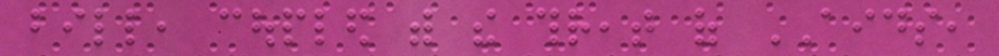bill, coupled with the threat of AIDS,
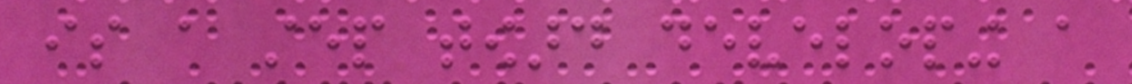is a step toward developing a
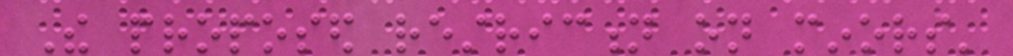The proposed restriction on minors'
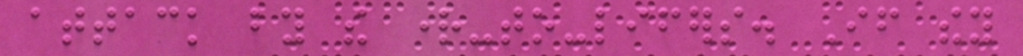attack by the right-to-lifers. If they
